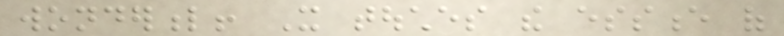wonderful! It touches the essence of
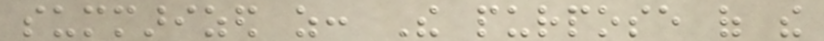summarized as: The purpose of the
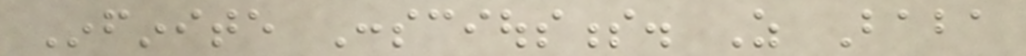Infinite Consciousness. As Baba
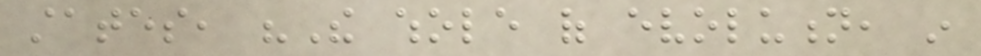states, "The whole of evolution, in
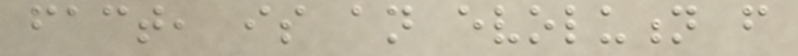fact, is an evolution from
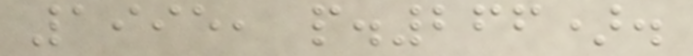1995, p.266).
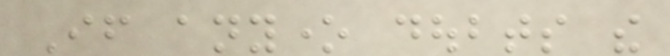If anyone doubts the
